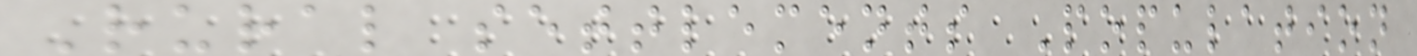Rural settlements Population
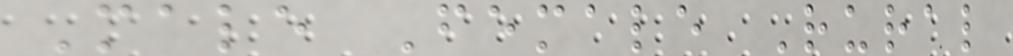Male Female Rural
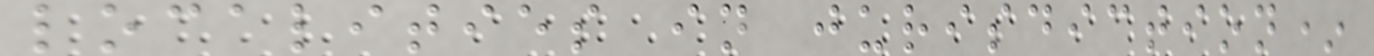localities in jurisdiction*
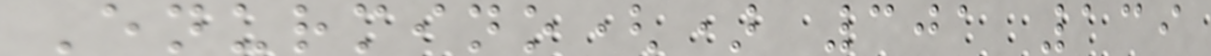Enurmino() 301 139
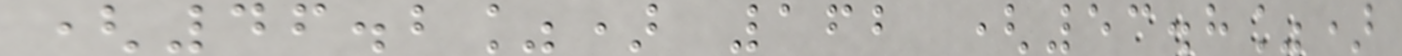(46.2%) 162 (53.8%)
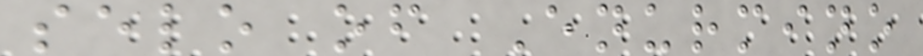selo of Enurmino
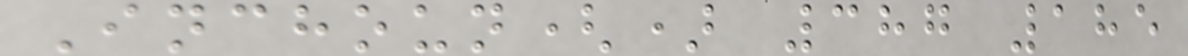Inchoun() 387 185
